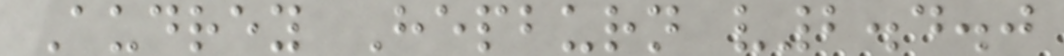Audrey Hepburn v2.4.0
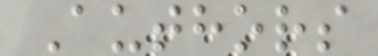Authors
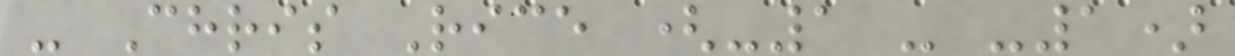- Chris Rice (-1 - -1)
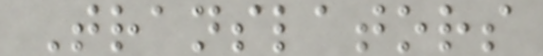Translators
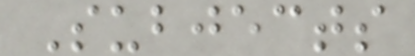Subjects
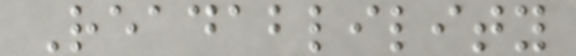Readablility
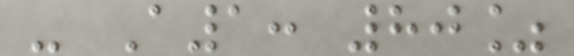- A1: 80%
